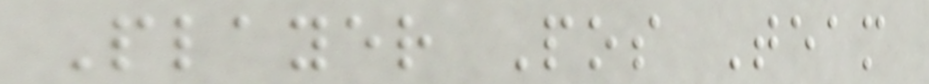Player Pos Team
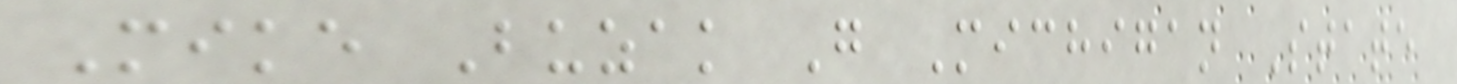Mike Buzak G Michigan State
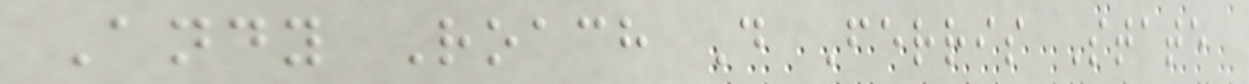Andy Roach D Ferris State
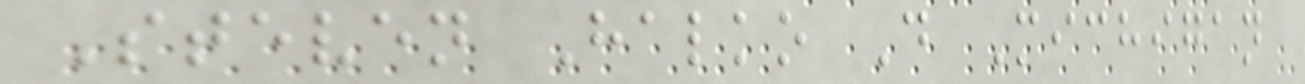Steven Halko D Michigan
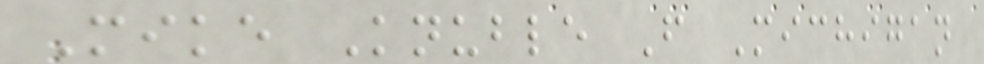Mike Knuble F Michigan
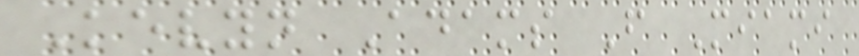Kevyn Adams F Miami
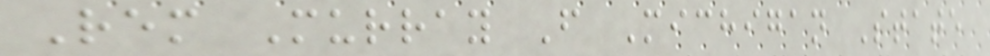Rem Murray F Michigan State
